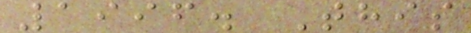1996. This
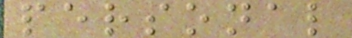personal
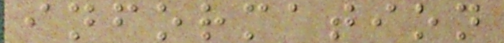information
